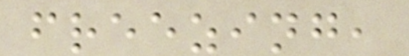freezing,
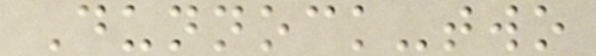Dunnock-two
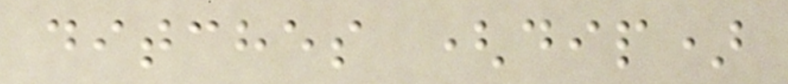ditches (dip)
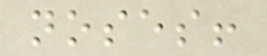noses!
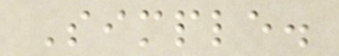Simple.
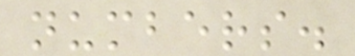numbers.
